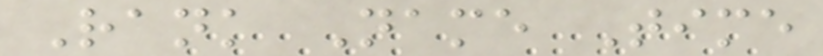Rank Name Time
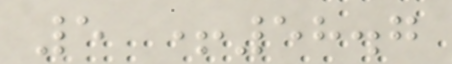5 +58.7
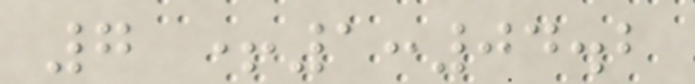7 +1:04.2
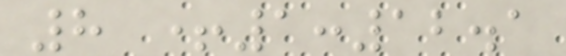8 +1:12.1
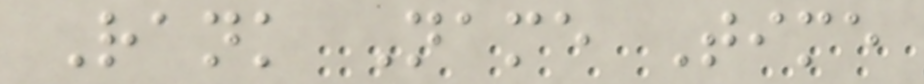Rank Name Time
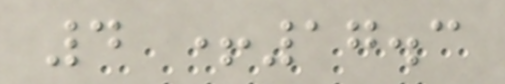4 +17.3
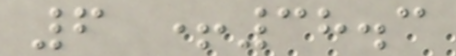6 +38.3
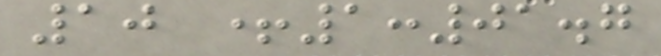10 +1:01.7
